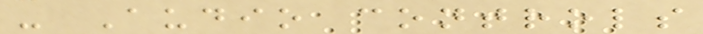- Audio controls
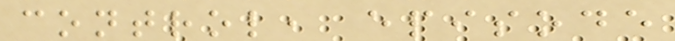control, episode
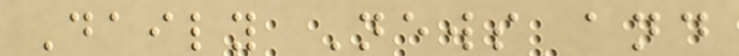Daily News and
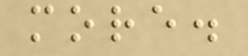more.
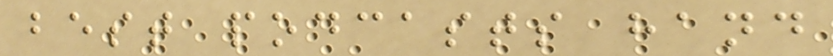best podcasts hand
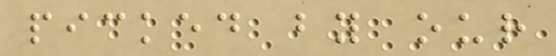picked by our
